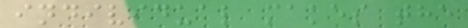individual makes the
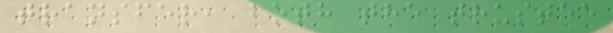transfer, both the trustee
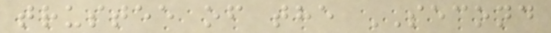trustee of the SECOND
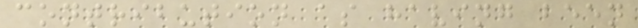contribution as having been
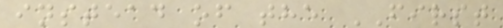instead of the FIRST
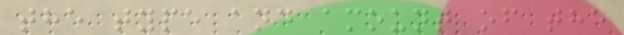the type and amount of the
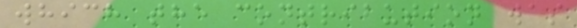which the contribution was
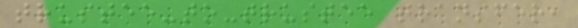trustee-to-trustee transfer,
